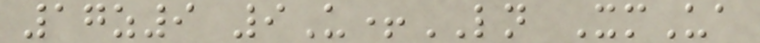17z9 9U+LN XmUa
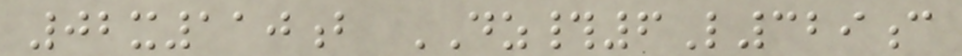02x110b DZ#6L329c
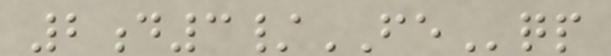2d3/FEqp
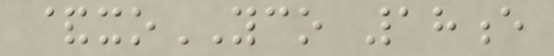&xoYCO 18e
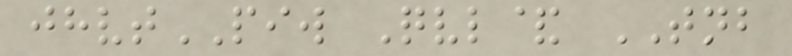jhvtPIW Qvl& TNB
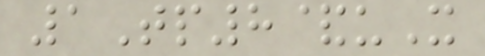1Tp8&uX
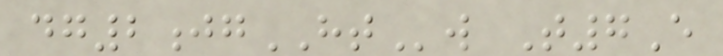dg2jgHTw T7E
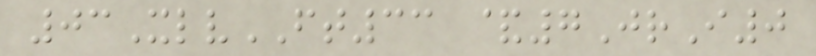03XlvFT33 &7JrI0
